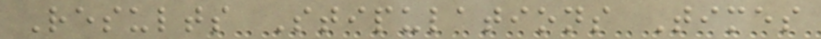Results Stipulations Times
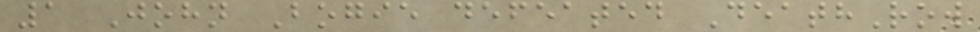1 John Bogie defeated DeathRow
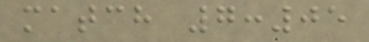match 7:05
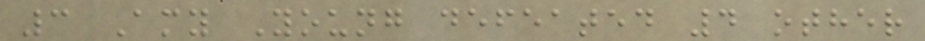3 Amy Young defeated 4 other
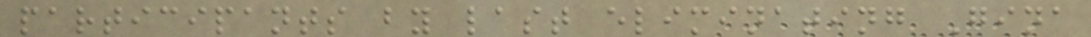participants by last eliminating Gina
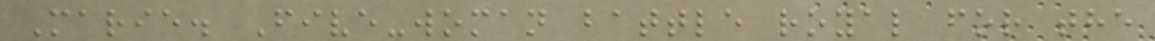Marie. Five-woman battle royal for the
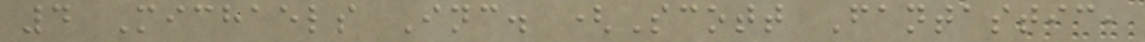4 Michaels Inc. (Scott Fantastic,
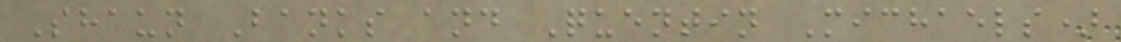Shaun Banks and Quentin Michaels)
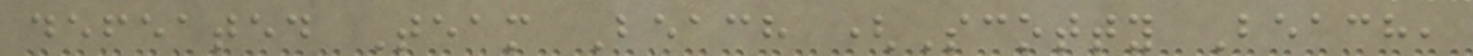defeated Team Beach (Scotty Beach,
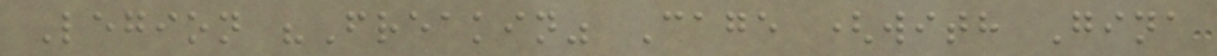Legion "Freakin" Cage (with Gina
